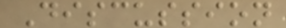Discussion
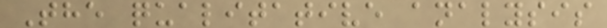The qualitative analysis
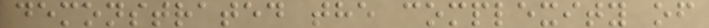demonstrated the complexity of
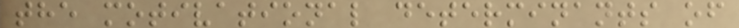the motivational determinants of
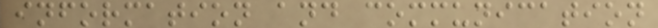information and communication
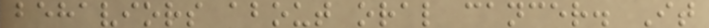behaviors about oral cancer. It
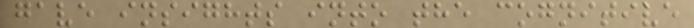gave insights into the cognitive
